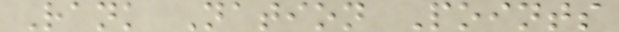Rank Nation Points
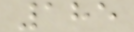185
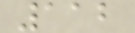112
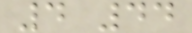4 44
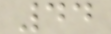44
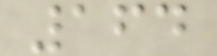164
